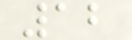12
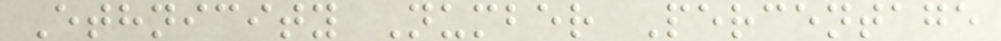Ethnicity Number Percentage
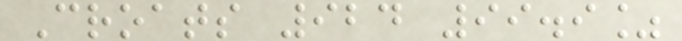Croats 924 99.9%
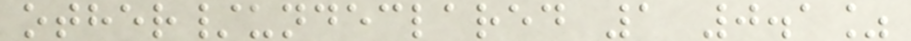other/undeclared 1 0.1%
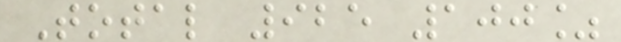Total 925 100%
